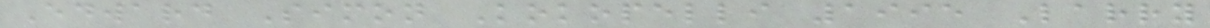Edward Simon Kokopelli 1995 Larry
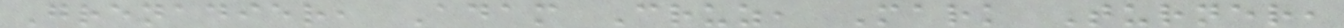Grenadier, Adam Cruz, Mark Turner,
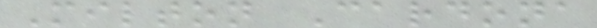Milton Cardona
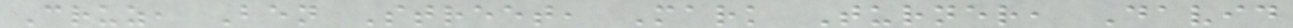Cruz, Ben Street, Mark Turner, David
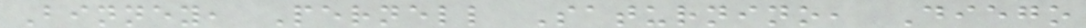Binney, Pernell Saturnino, Diego
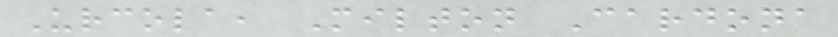Urcola, Milton Cardona
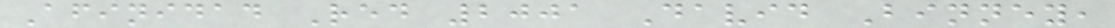Afinidad Red 2001 David Binney,
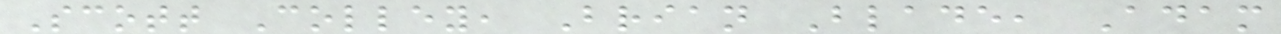Scott Colley, Brian Blade, Adam
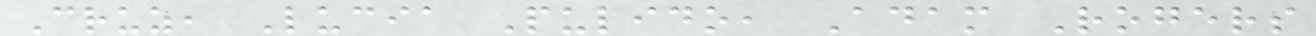Cruz, Lucia Pulido, Adam Rogers
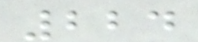224
